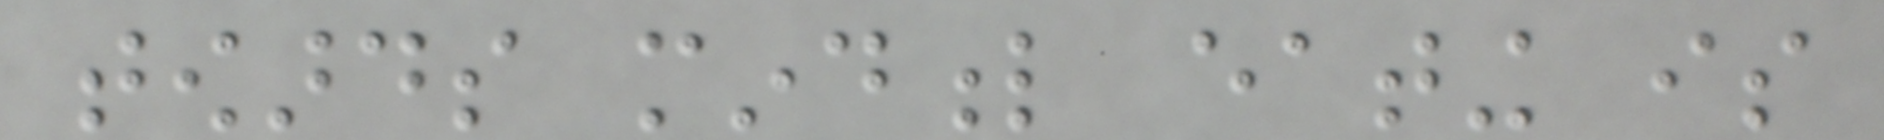towards mindful eating is
